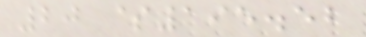20 $195.52
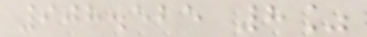908.525 8%
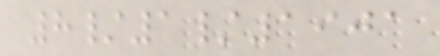8/1/1901
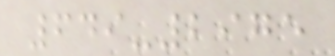649-2975
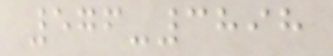576-3898
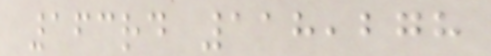163rd 118,278
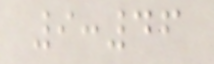9:46
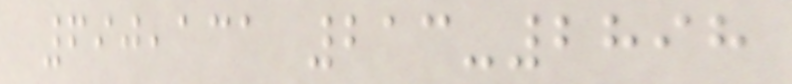690,131 213-2898
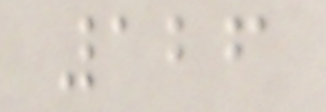126
